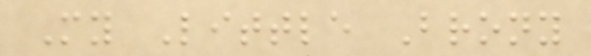My Little Brony
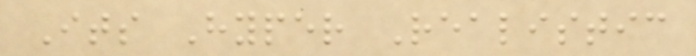Its Hyper Realistic
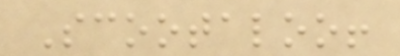Scootaloo!
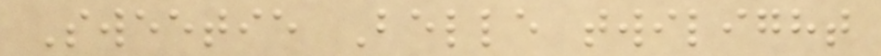Sweetie Belle twilight
